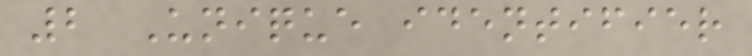2 Unique identifier
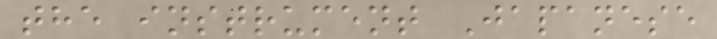the instrument Japanese
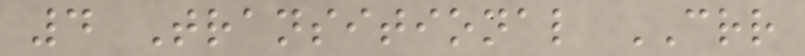4 Transitional CRR
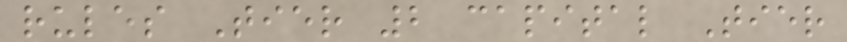rules Tier 2 capital Tier
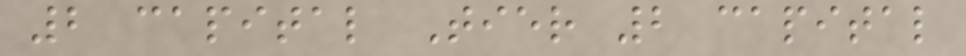2 capital Tier 2 capital
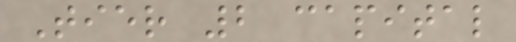Tier 2 capital
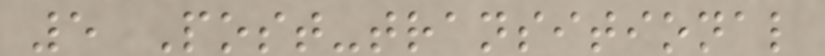5 Post-transitional
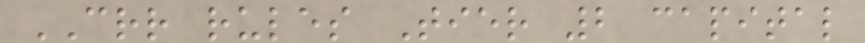CRR rules Tier 2 capital
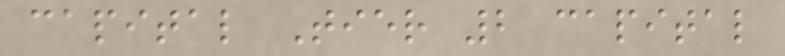capital Tier 2 capital
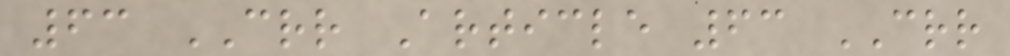63 CRR Article 63 CRR
